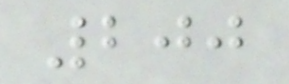200
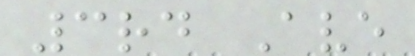3rd Ave
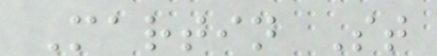Martin St
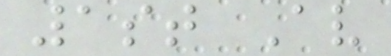1st Av
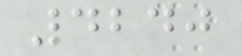4240
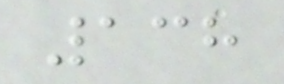138
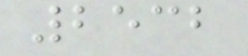2532
